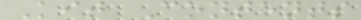Kit Contents
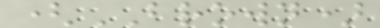(BROWN)
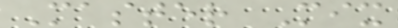Master Mix
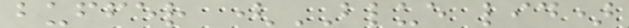buffer (BLUE lid)
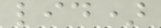lid)
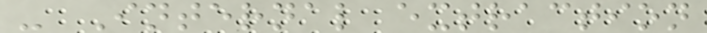- Internal extraction
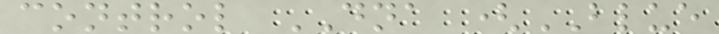control DNA (BLUE
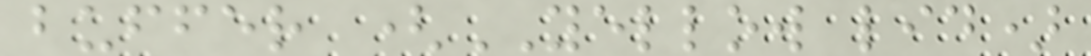buffer (YELLOW lid)
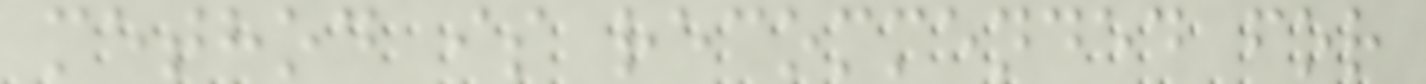method is recommended for
